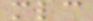mlc
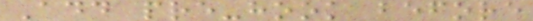Add pre-hook before
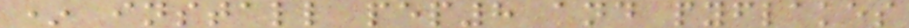* install pep8 and pyflakes
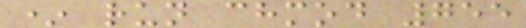* run chmod 755
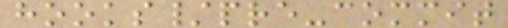hooks/pre-commit
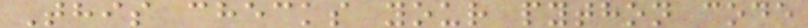This checks your python code
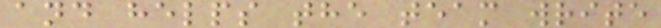and helps the team write
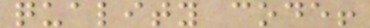quality code!
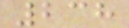238
